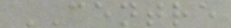CENTRE
